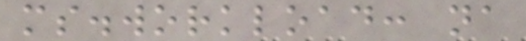ms.workload: na
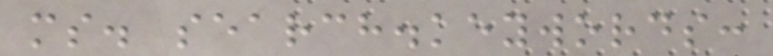ms. search.keywords:
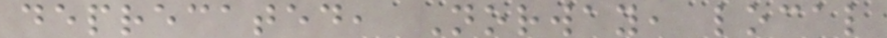deprecated, Norway, local
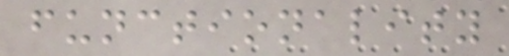functionality
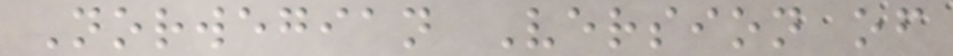Norwegian Version of
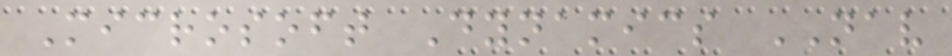Microsoft Dynamics NAV
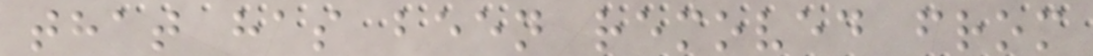that has been removed from
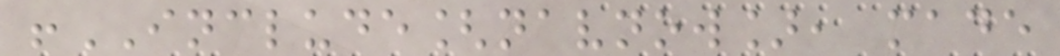!INCLUDE[navnow], made
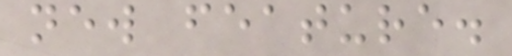new feature.
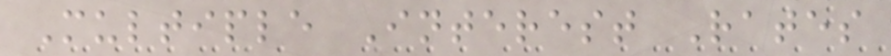Multiple Interest Rates
